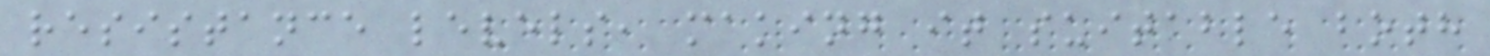resistance levels, making it suitable both
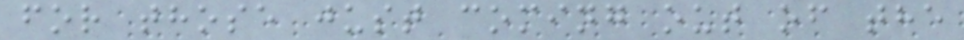for those just coming out of the
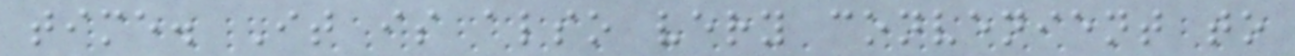time. It is also very convenient to
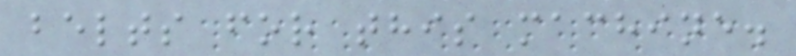belts for this machine.
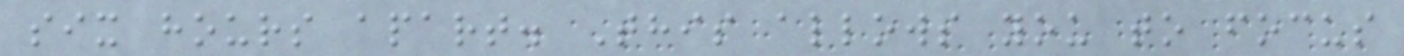six hours apart. This allows you to focus
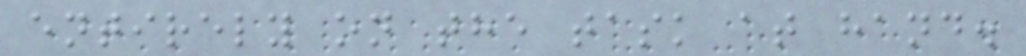entirely on the task at hand.
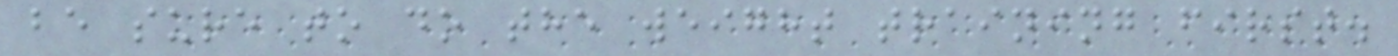be sure to do the weight training first.
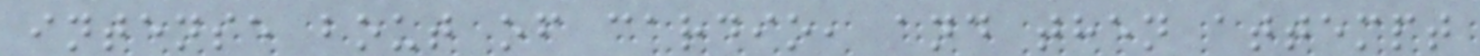intense bout of cardio, and then attempt
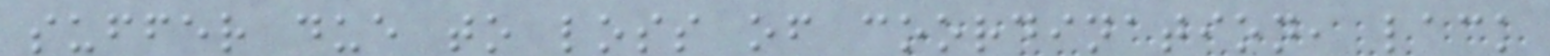suffer due to loss of coordination, lack
